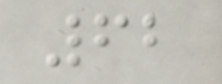62
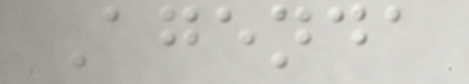Agenda
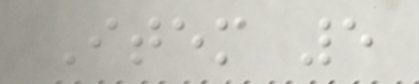Item 5
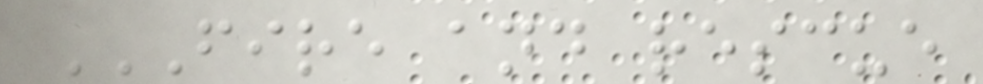FIRE AND RESCUE
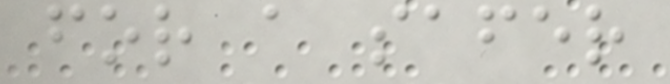for a safer
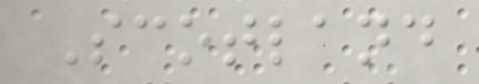Scotland
